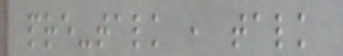pre-talk , talk
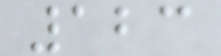123
